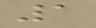1
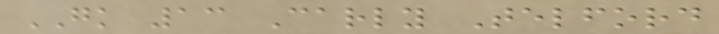GK 13 Carly Telford
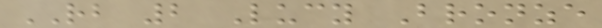RB 2 Lucy Bronze
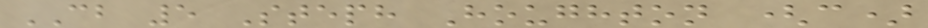CB 5 Steph Houghton (c)
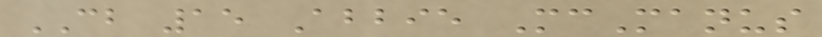CB 15 Abbie McManus
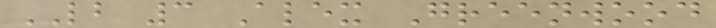LB 3 Alex Greenwood
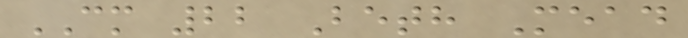CM 22 Beth Mead
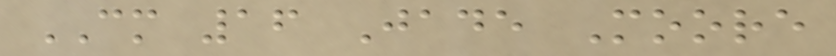CM 16 Jade Moore
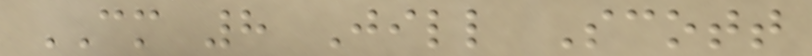CM 8 Jill Scott
